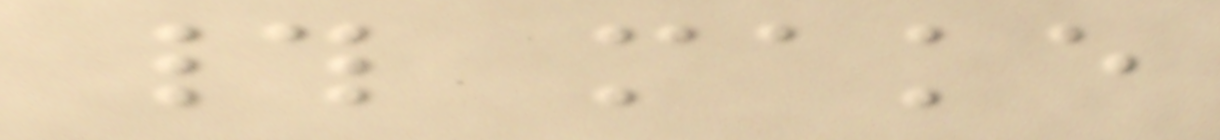# make
